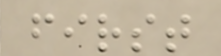first
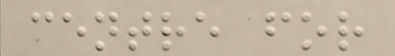centre for
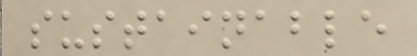sustainable
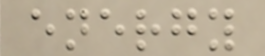energy
